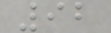92
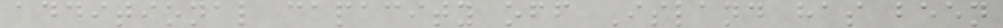additional capacity off Island has been
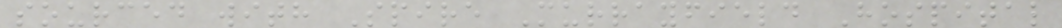sourced with Spire Murrayfield Hospital
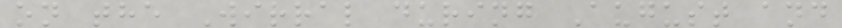on the Wirral during August and
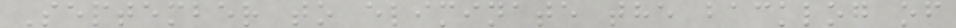September to eliminate the backlog of
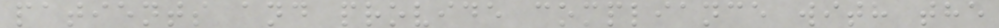patients and provide compliance with the
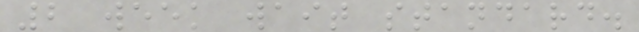2 week wait standard.
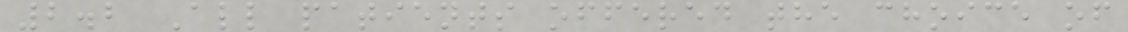2.2 All patients offered the choice of
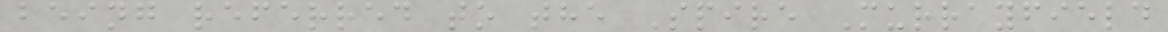being referred to the Spire Murrayfield
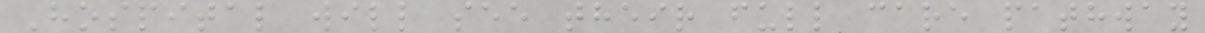Hospital will see their full care pathway
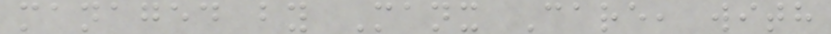managed by Manx Care, with
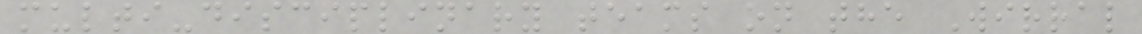multi-disciplinary teams on the Wirral
